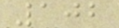102
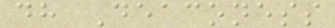dh Deaconess
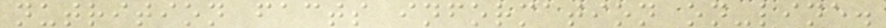nutrition facts information on-line.
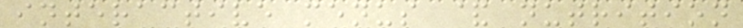interactive menus & nutrition
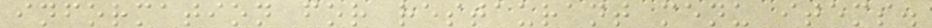information for restaurant menu items.
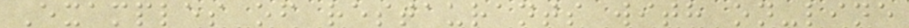Examples of restaurants with on-line
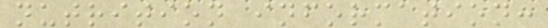nutrition information:
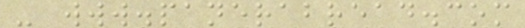- www.panerabread.com
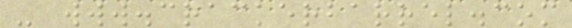- www.crackerbarrel.com
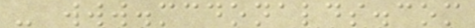- www.mcdonalds.com
